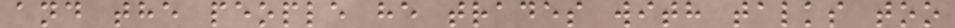and the people he trades with talks too
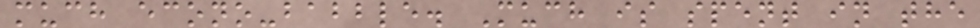much econo-babble. Much is spent in the
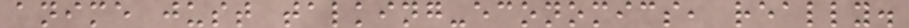anime just talking-economics, really.
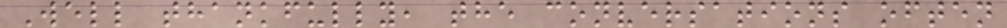Well thankfully, the conversations often
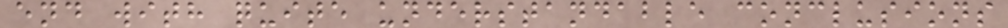end with quite understandable conclusions
